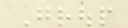Group
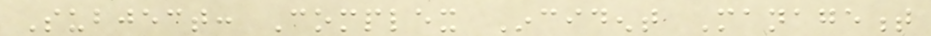Subject: Complex Incident Management
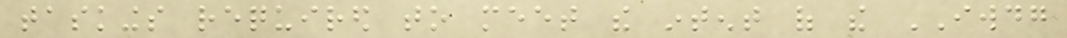taskings required to meet the intent of the IWDG
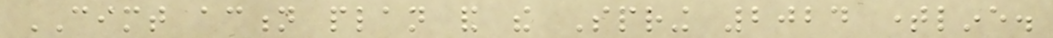CIMT action plan and the Spring 2024 timeline.
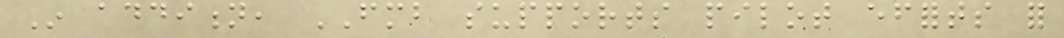In addition, FMB supports pilot efforts for
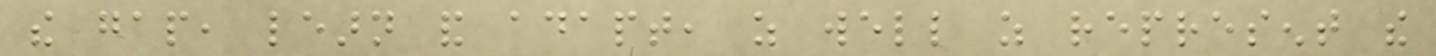the gap, learn and adapt, as well as represent the
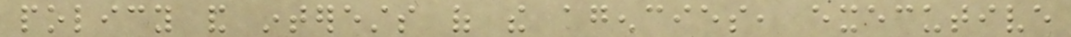policy and interests of the agencies, executive
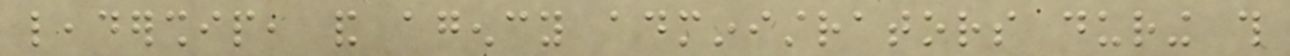leadership, and agency administrators during this
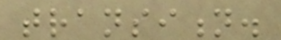transition.
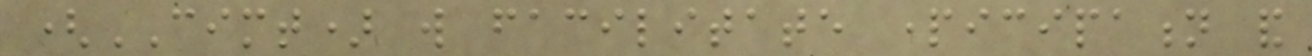(CIMT) will facilitate participation and
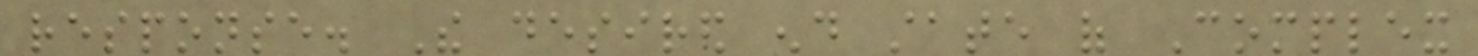response. The desired end state of Complex
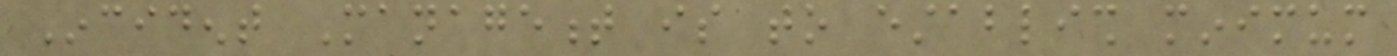Incident Management is to establish minimum
